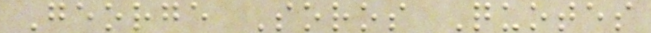George Soros Quotes
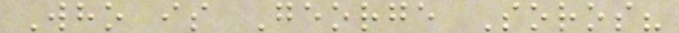Who is George Soros?
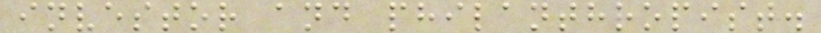investor and philanthropist.
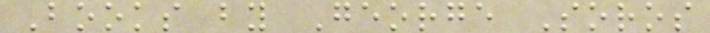Books by George Soros
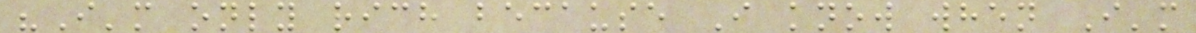"I'm only rich because I know when I'm
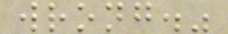wrong."
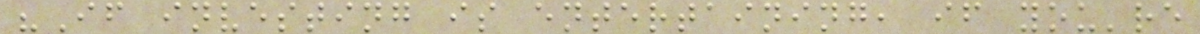"If investing is entertaining, if you're
